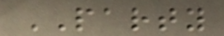PARTY
